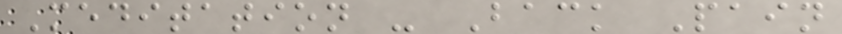Meditation - Back Pain
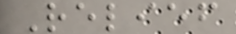Relief
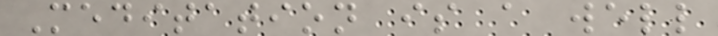Meditation is a well
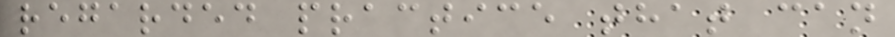regarded practice that can
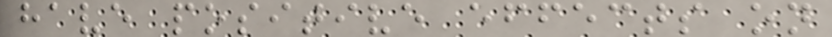have positive effects on
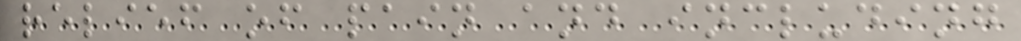relief of pain and including
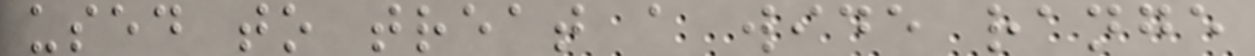used to treat a wide range
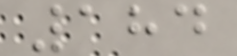184
